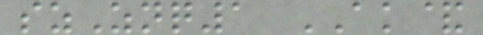szZnq1 AK&
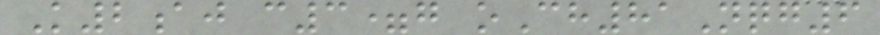K2aj c3=g oCh81Nqg6
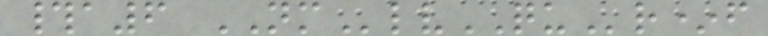#a6 NMlvQUr*f
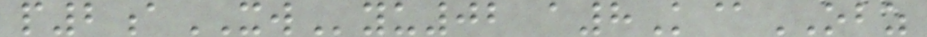p2aXWyu02 a8K@OBZ
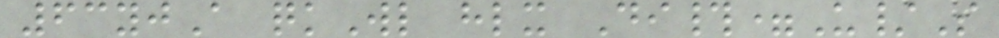63yjA qkWl hlx Di#=U/S
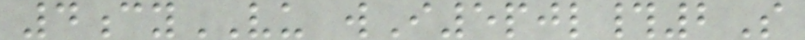4cyVU wI5pjl#2S
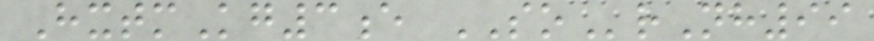HxtmKg3e SOrNh99
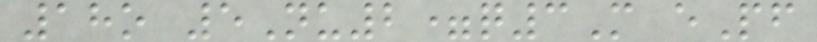18o 5Nu2=q3M ePf
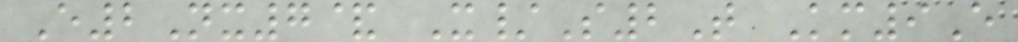E2Nx7& X/S2T Km9E
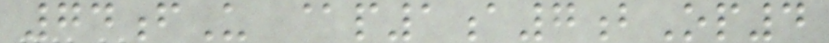74fU @p1a7bOp4
